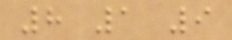8 1 9
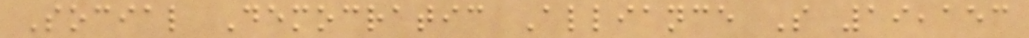Social Democratic Alliance S 19,153
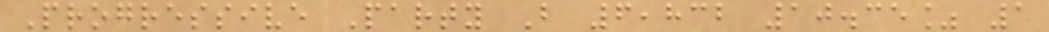Progressive Party B 6,832 10.35% 1
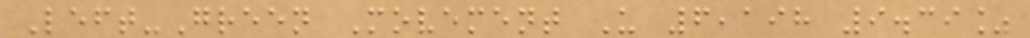Left-Green Movement U 6,198 9.39%
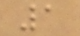1
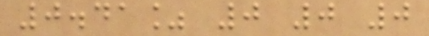0.41% 0 0 0
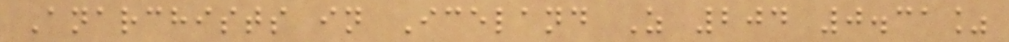Anarchists in Iceland Z 204 0.31%
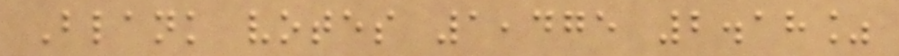Blank votes 1,475 2.18%
